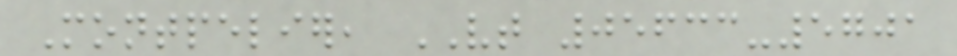Montpelier, VT 05633-5701
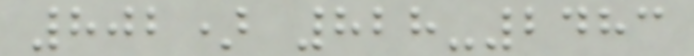802) 828-2483
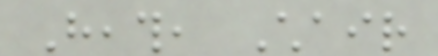Heath, Chair
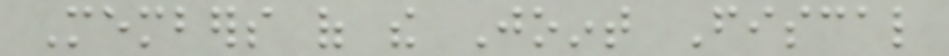Members of the Joint Fiscal
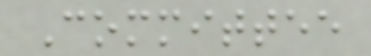Committee
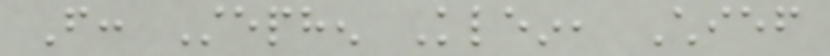From: Stephen Klein, Chief
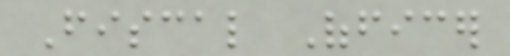Fiscal Officer
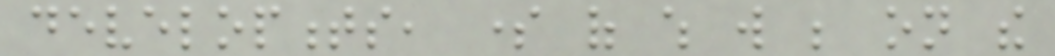developments, some of which will be on the
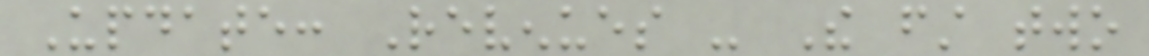Update: Revenues - The first two
